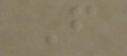F
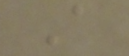A
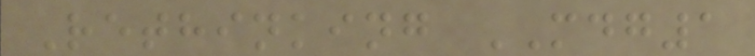Rethinking MDG1
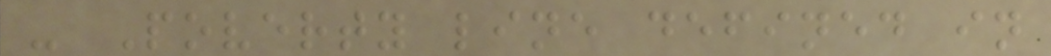- Poverty line defined in
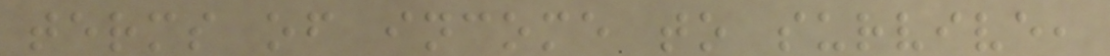terms of income to survive,
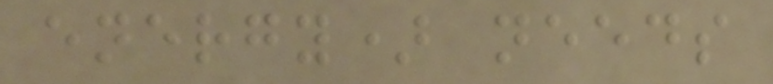energy) needs
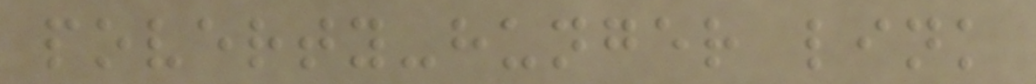poverty-hunger link
